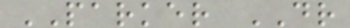PARKER DR
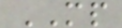MP
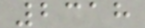2318
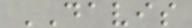DAVIS
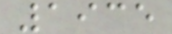1935
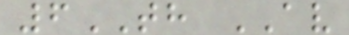6TH AV
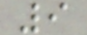9
